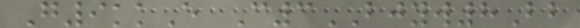G9kkE C3BJYW8Bb
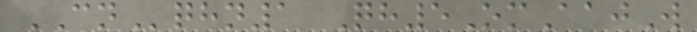CNqhn1 Qh5OmAajW
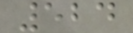524
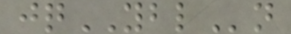jqYBLn
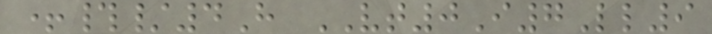+#/4H VT0I7Ll9
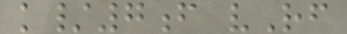k/7f vRf
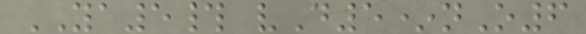YA5# vD5*nO6
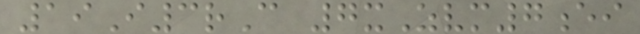19I3rC 7xZvm7ei
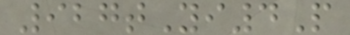927tYi4P
